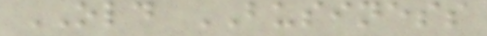OLD BUSINESS
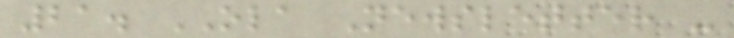21. OLA Newsletter -
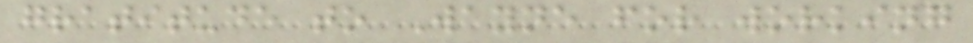gratitude to Wayne for working
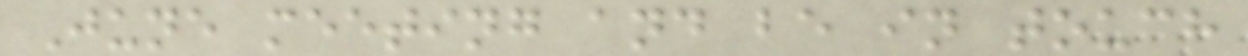June meeting and be in touch
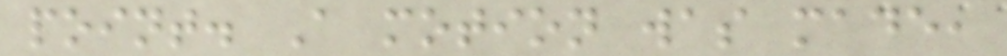point. A motion was made,
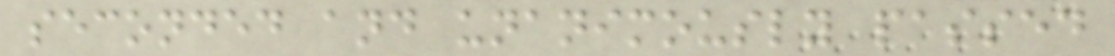seconded and unanimously passed
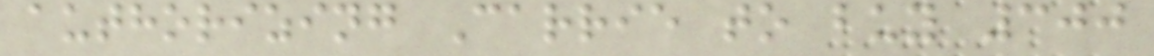authorizing Carrie to buy 300
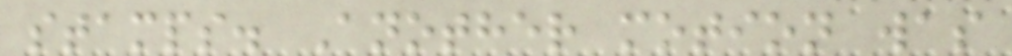stamps. Another motion was
